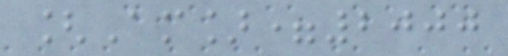[Am]=2000
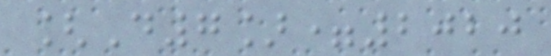[D7]=2020
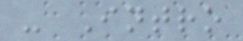- Intro
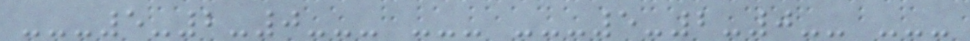---5-2-0--- --- ---5-2-0-- ---
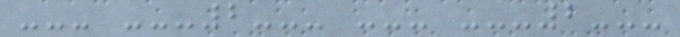--- ---2--- --- ---2---
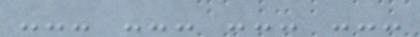--- --- --- ---
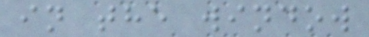in the window
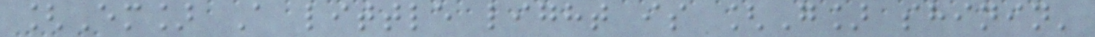[Em] A little light is [G] shinin'
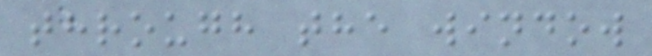through the window
